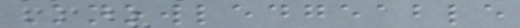Knowledgeable
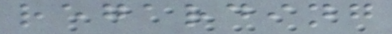regarding
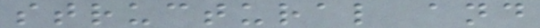structural and
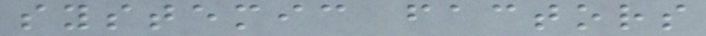systemic factors
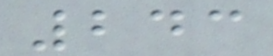243
